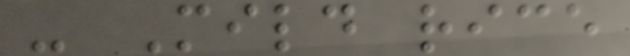- Mild rice
